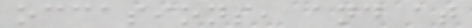occasions, and at
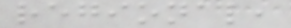regional,
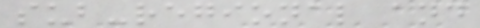sub-regional and
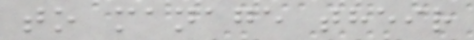to manage their
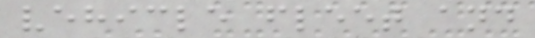vehicle fleet and
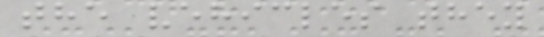the vehicles they
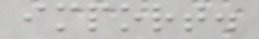import.
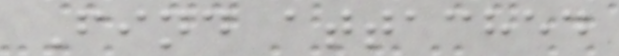Find attached
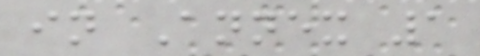in Annex 1
